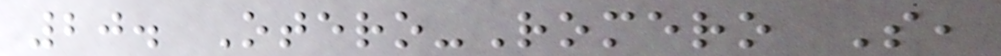20. Otero-Romero S,
